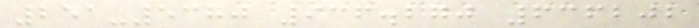251-5380 936.270 636202
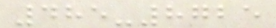485-8725
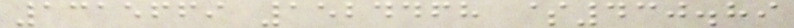1315669 1524468 $430.89
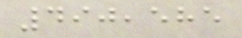490,585
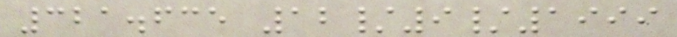321.635 12/9/1999
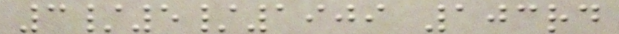3/5/1909 103rd
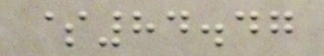$84.47
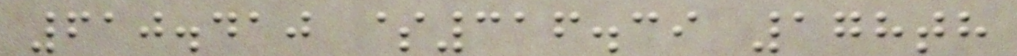610.410 $316.39 178th
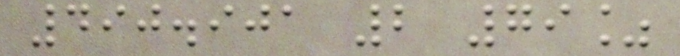490.901 2 79%
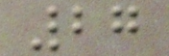27
